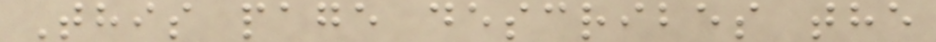This page describes the
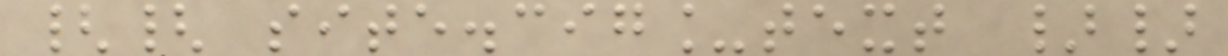{{ site.cig_text }}
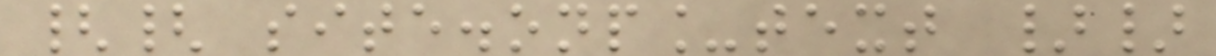{{ site.onp_text }}
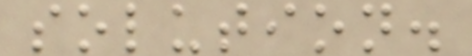solution.
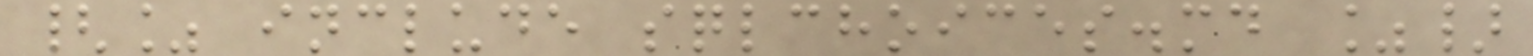{% include sqlchoices.md %}
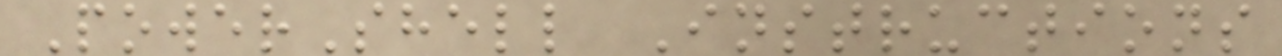PowerShell Instructions
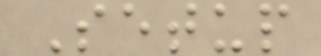Setup
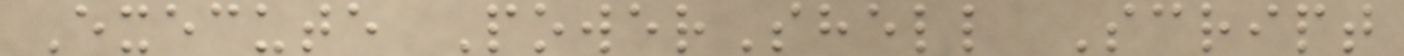Execute PowerShell Script
